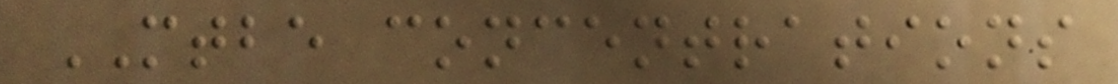MTBE concentrations
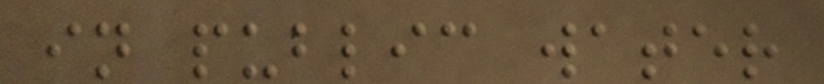in public water
